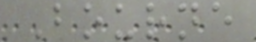Bourne
